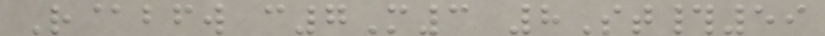R@bfw c7M3 8St#59
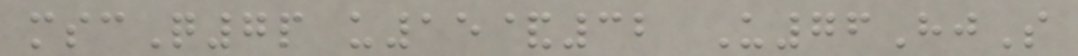mscQ7p u15&32 U76HjS
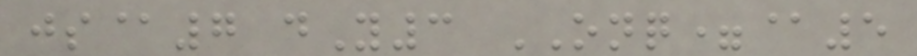js@7 dY3 ONQ=@5
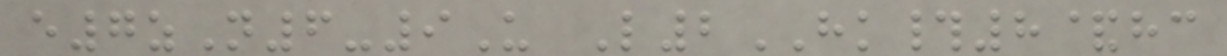e7zN6-9U L2HK#8&hc
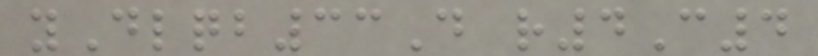yDlqb33D r4C4
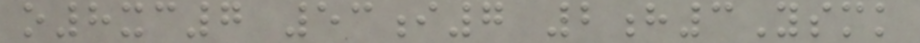o8xc7 53i7 2h3Ysmk
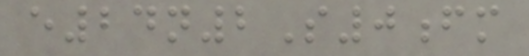e24n2S0fm
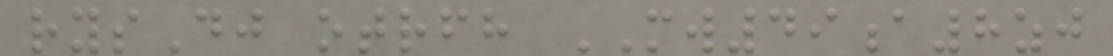rysDj otrfh MW49a8zj
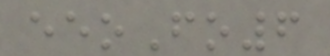eeoFo6
